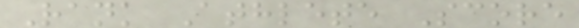Rank Athlete Score
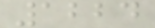1224
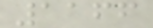1166
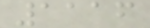1116
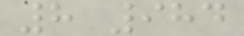8 984
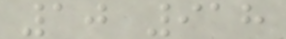10 918
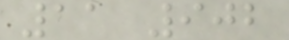11 902
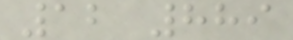12 889
